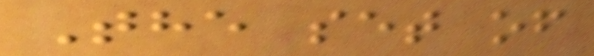The set of
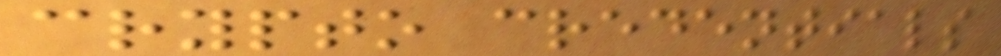crypto credentials
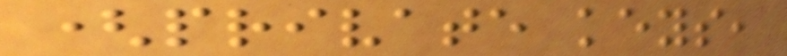(private keys,
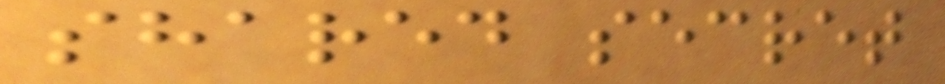shared secret
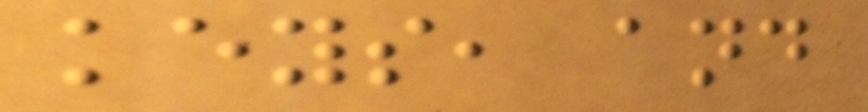keys, and
